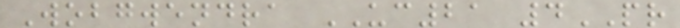Wobgwendra UC21 4PR
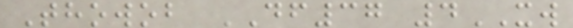Thowob DF37 4XW
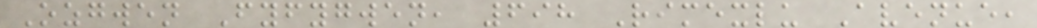Ozgwen Fyfygwen, 698 Rimexlu Avenue,
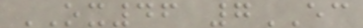OX46 7EC
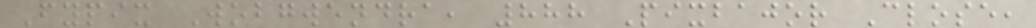Fypix Wobgwendra, 888 Pixbajor Close,
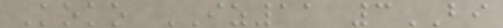Koko IZ11 3BI
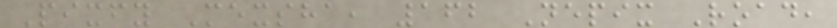Pixfy Mexsha, 162 Nepix Road,
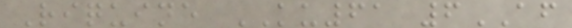Riquine KU61 6AF
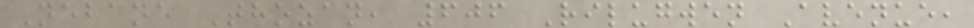Nebane Thozan, 606 Rilugwen Avenue,
